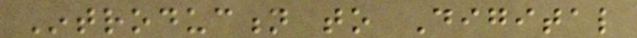Introduction to Digital
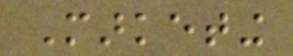Marketing
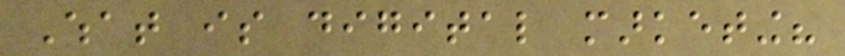What is digital marketing?
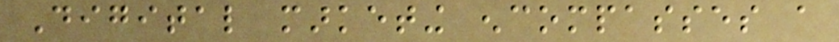Digital marketing encompasses a
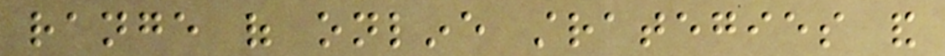range of online strategies and
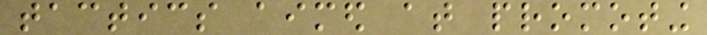tactics aimed at promoting
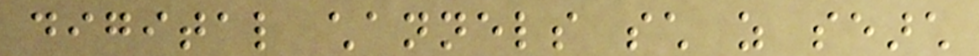digital channels such as search
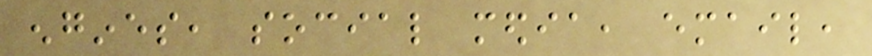engines, social media, email,
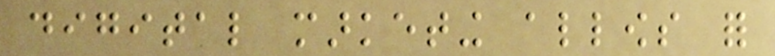digital marketing allows for
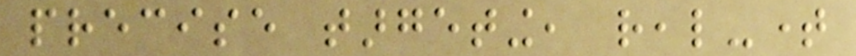precise targeting, real-time
